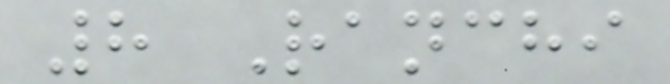8 Ranchi
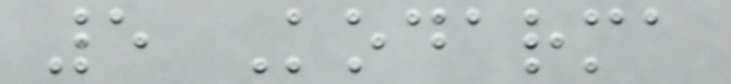5 Kodarma
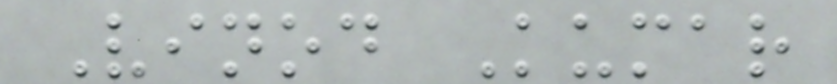Vinod Kumar
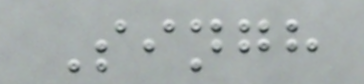Singh
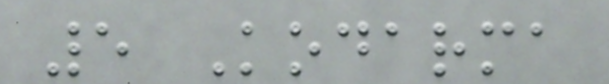5 Kodarma
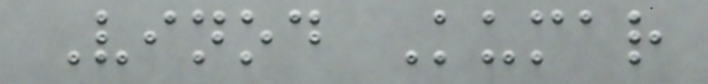Vinod Kumar
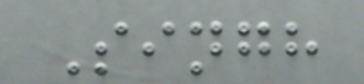Singh
